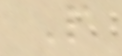P
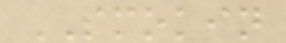SMOKIN
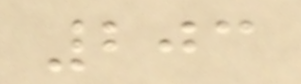203
